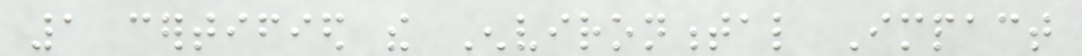1 certified the Environmental Impact
